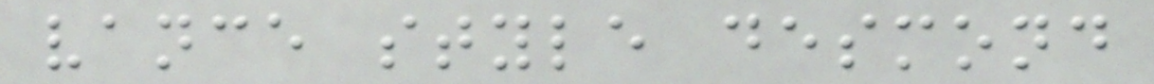vance style desmond
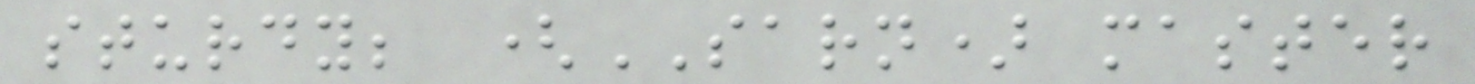sturdy; (SARN) master
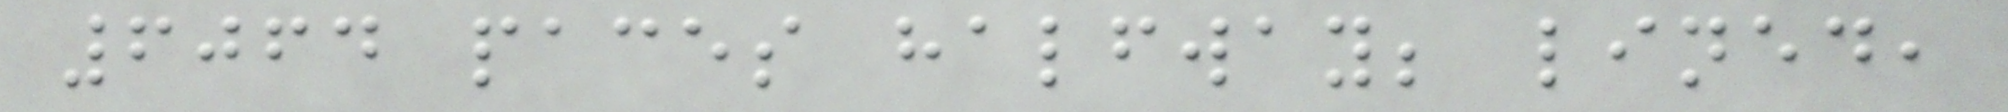6064 paces halfway; lined,
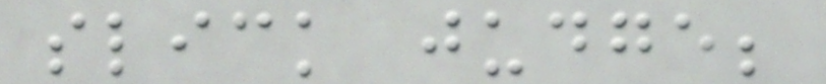slick judge;
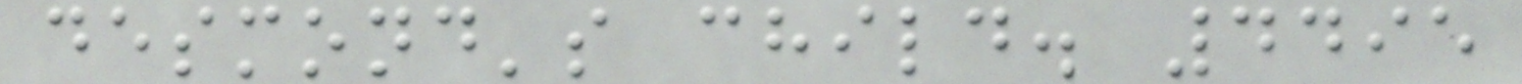desmond's child. 4495
